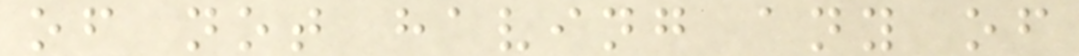of not having any of
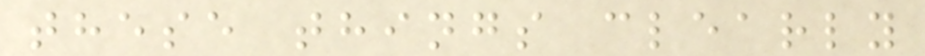these things clearly
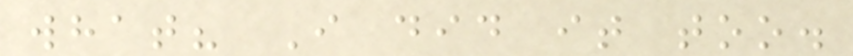what? I did it too.
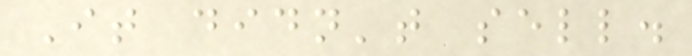It didn't sell.
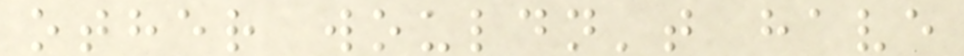other wouldn't have
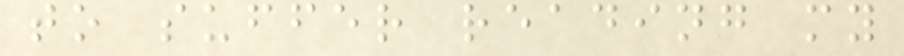to suffer reading my
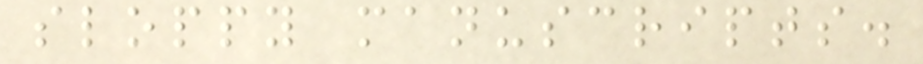sloppy manuscripts.
